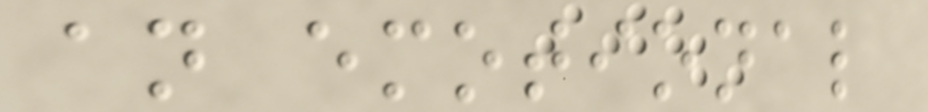an emotional
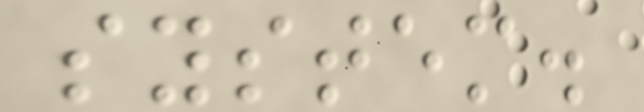system.
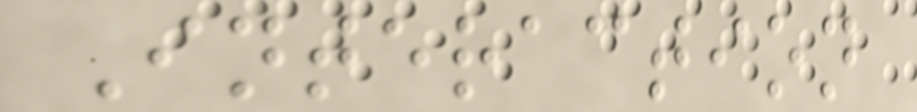Interaction
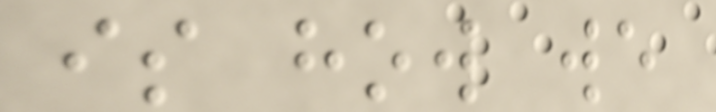is how we
